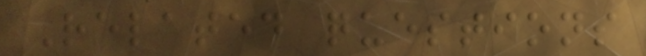Related questions
